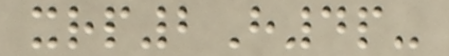xrp2H4p-
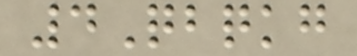4Qbqkg
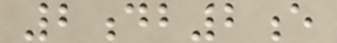2db2e
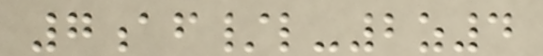7af/l-2z4
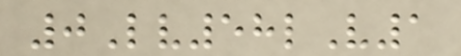0Lv58lV1
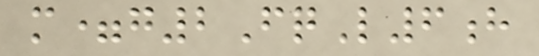m=g2FqL6h
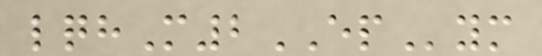lqhM2EPym
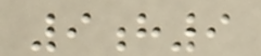9h9
